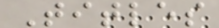Titles
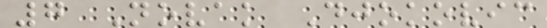7 Novak Djokovic
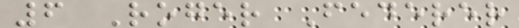6 Roger Federer
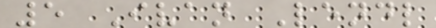5 Ivan Lendl
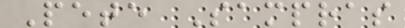Pete Sampras
